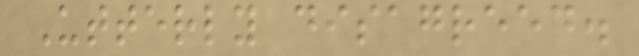Utterly disagreed.
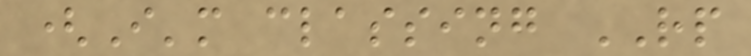(I'm classing RP
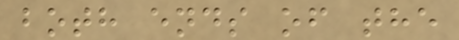both ends of the
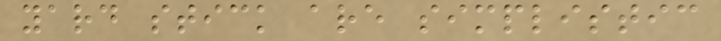yard stick are simplistic
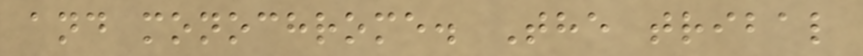and monochrome. The tribal
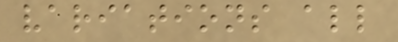variations all
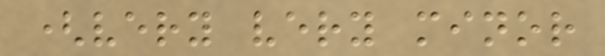(very very minor
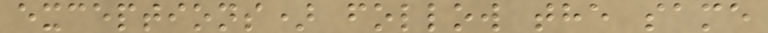exceptions) follow the same
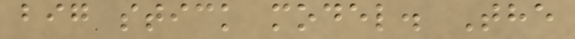big stick model. The
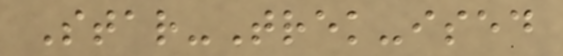Star-Trek-ised
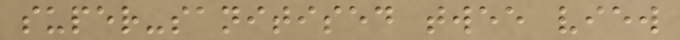super-sanitised twee view
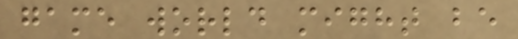game world might be
